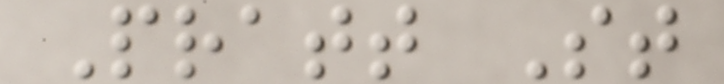Pratt St
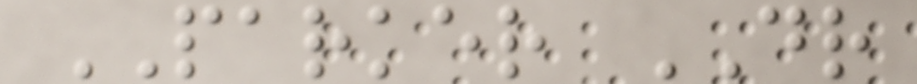PARKER DR
